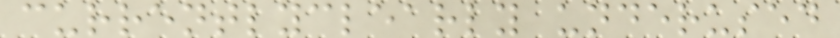currentlyclearly underused
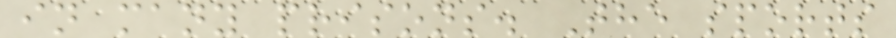in many prisons. The sports
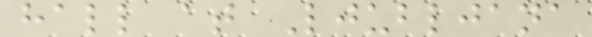hall at Ljubljana
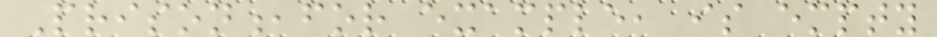Prison,for example, is empty
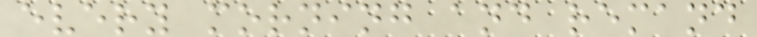every morning and remand
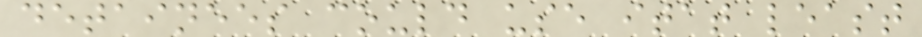detainees could use itat least
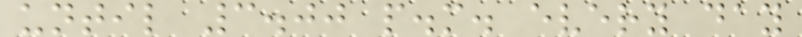until 3.00 p.m. every day
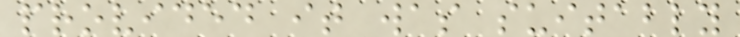provided it was suitably
